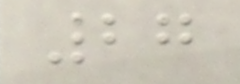27
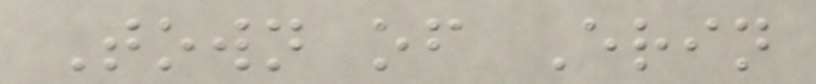Town of Erin
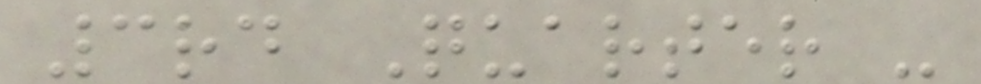3rd Quarter -
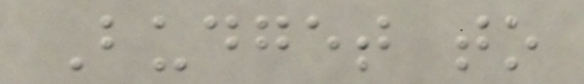Budget to
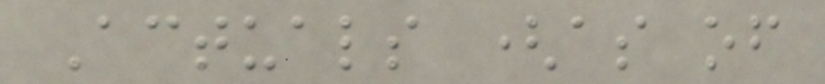Actuals (as of
